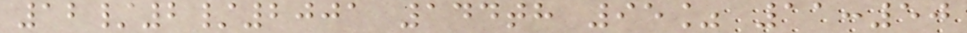12/2/2001 144th 95% 11:50
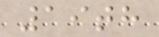19th
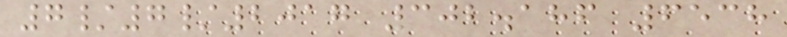7/7/2017 302.186 6538
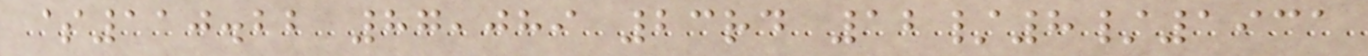$110.22 87,089 23rd 12/8/1931
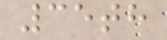35th
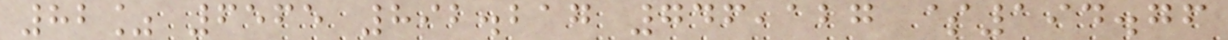82% 6565 892.217 746,127 $194.76
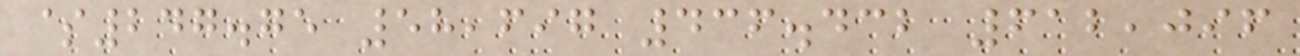$247.75 58,697 436.432 612,096
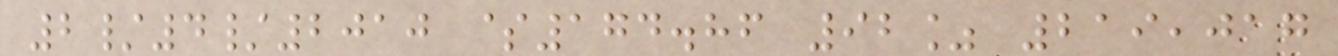2/4/2010 $174.86 92% 219,017
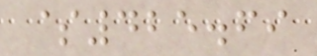$425.69
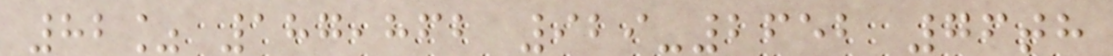82% 187,862 929-2652 76th
